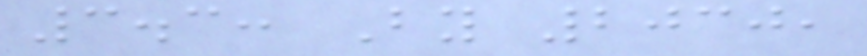3.3: By 2030,
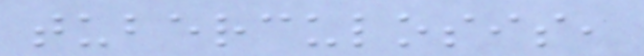tuberculosis,
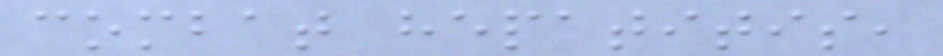combat hepatitis,
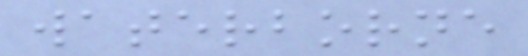waterborne
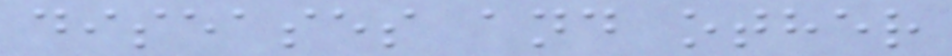diseases and other
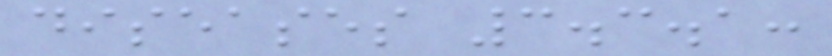diseases 3.3.1:
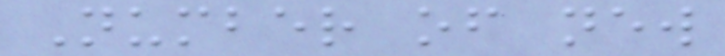Number of new
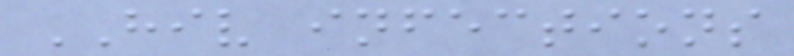HIV infections
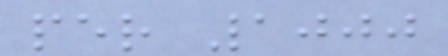per 1000
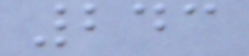243
